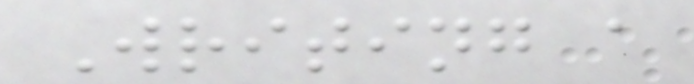Writing a
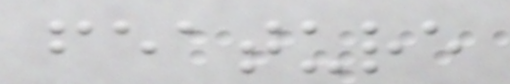feature
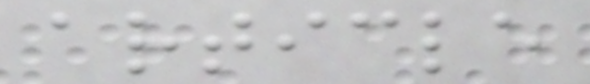article
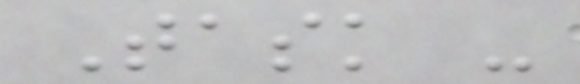Task -
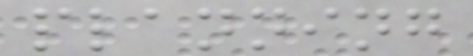planning
